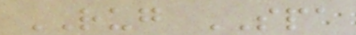RUG SPA
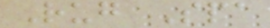Rug Spa
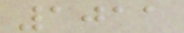1011
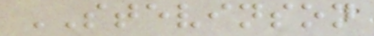STEVINSON
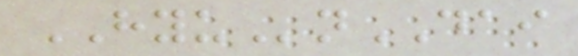HYUnDAI
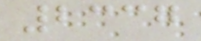2337
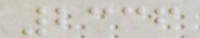2336
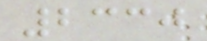2330
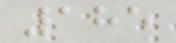185
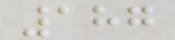187
